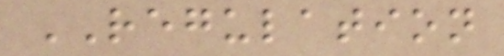REGULATION
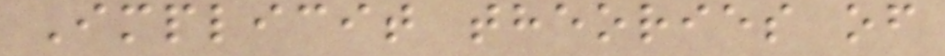Implicit theories of
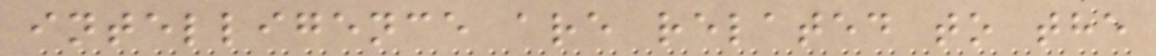intelligence are related to the
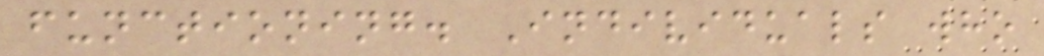functioning. Individuals who
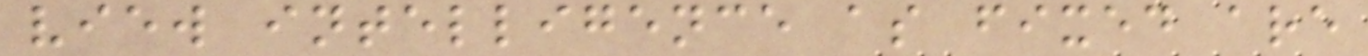view intelligence as fixed are
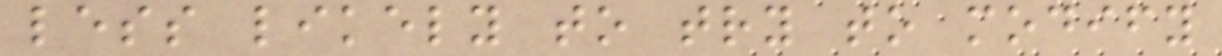less likely to try to modify
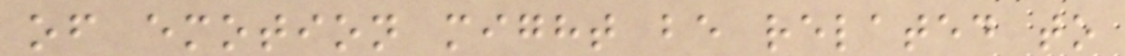of emotion might be related to
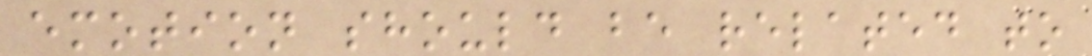emotion should be related to
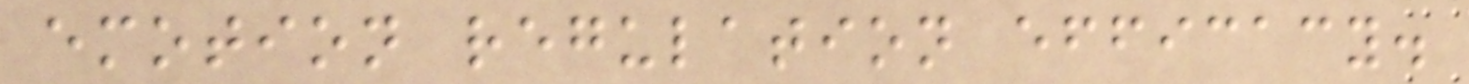emotion regulation efficacy.
